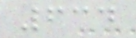634
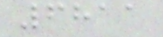6811
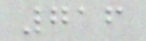716
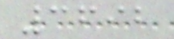3692
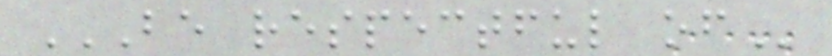BE RESPECTFUL OF
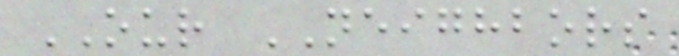OUR NEIGHBORS
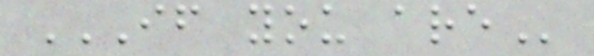IF YOU ARE
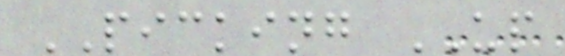PICKING UP
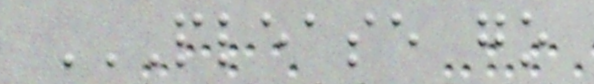PLEASE GO
